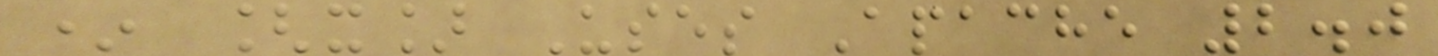* [x] Uses Apache 2.0
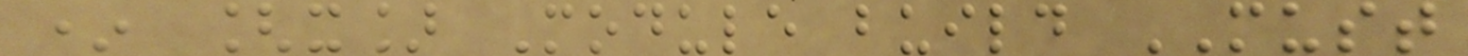* [x] Module build MUST
